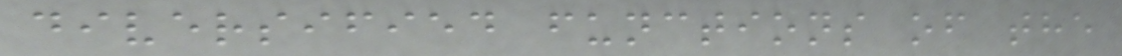diversified functions of the
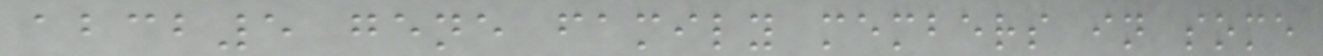abcb5 gene family members in some
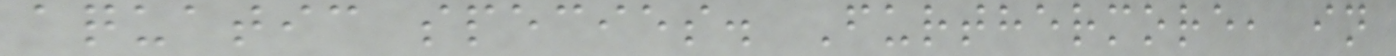aquatic species. Furthermore, in
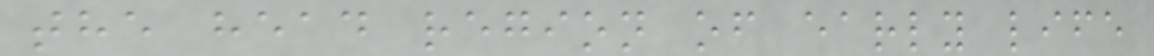the head region of early life
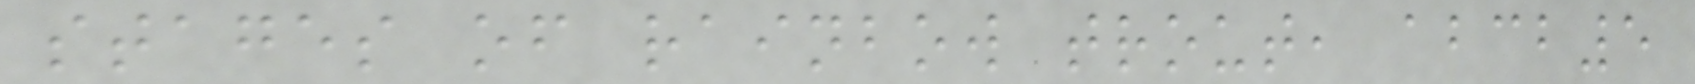stages of rainbow trout, abcb5
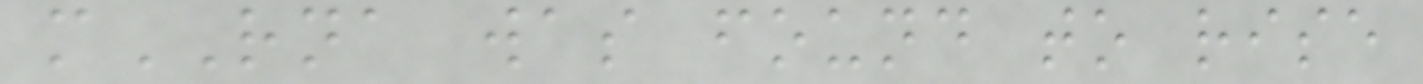mRNA was found to rise
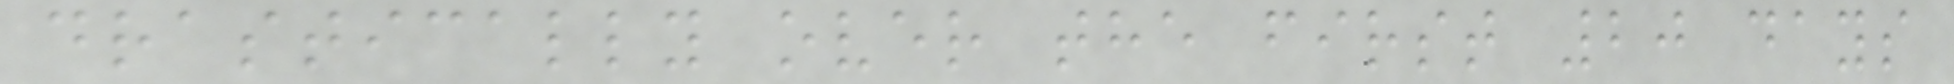drastically over the first 20 days
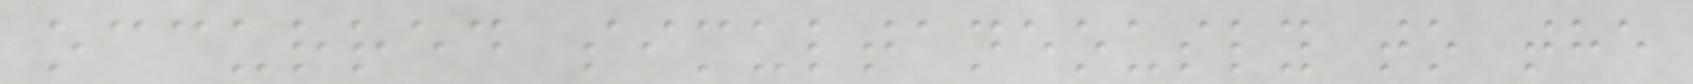occurred simultaneously to the
